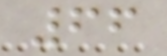66
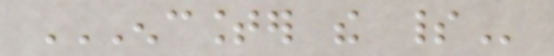ENCOUNTER THE SPIRIT
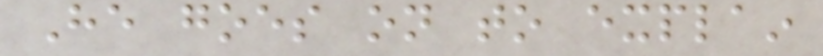He goes on to explain
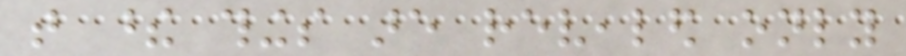that these things are revealed only
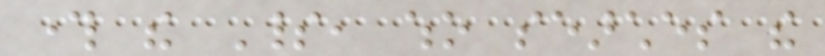through the Spirit, who searches the
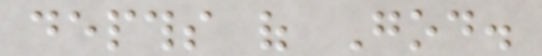depths of God.
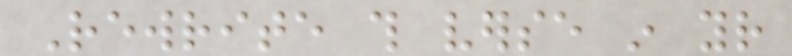Rewrite this verse in your
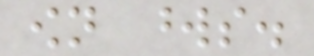own words.
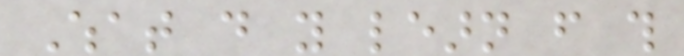What do you learn from this
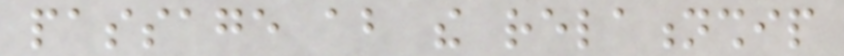passage about the relationship
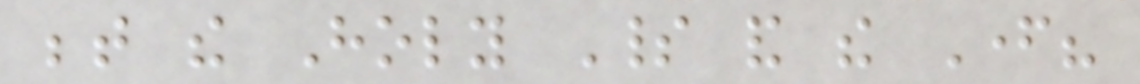between the Holy Spirit and the Father?
